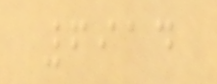6914
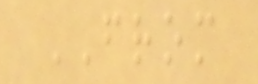FROM
